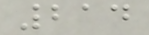214
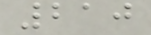210
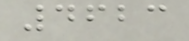4623
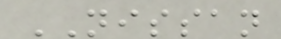NISSAN
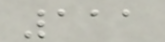111
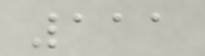111
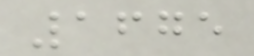1675
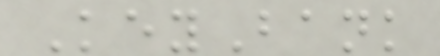KeyBank
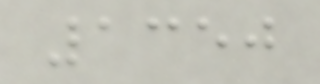1350
